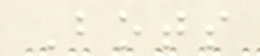Bots
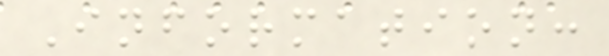Information:
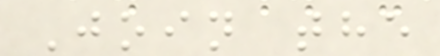Join the
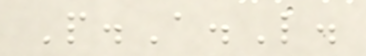P.A.L.
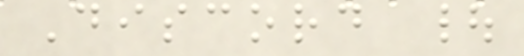Discord |
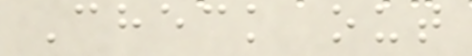Check out
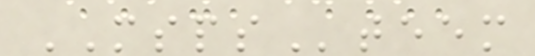MSPSteem
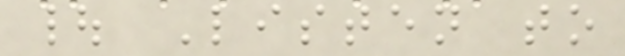| Listen to
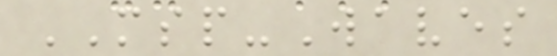MSP-Waves
